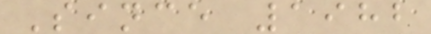Since 1982
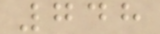748
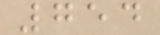754
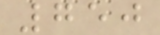750
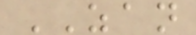ZAN
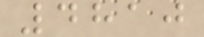4810
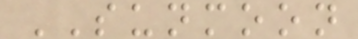SUNMOON
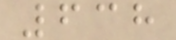638
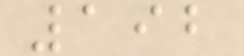192
